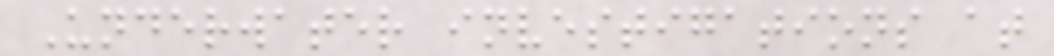Underwater investigations at
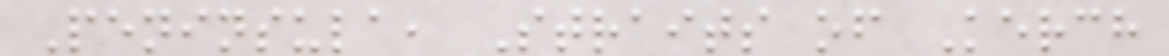Peninsula, Straits of Kerch
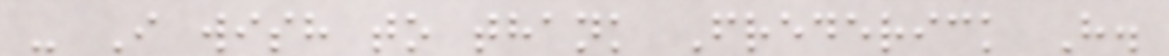- I wish to thank Frederick H.
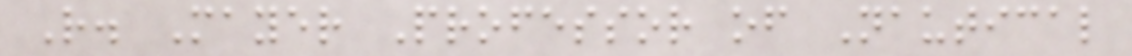R. Mayer Professor of Nautical
